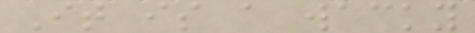It is a wacky
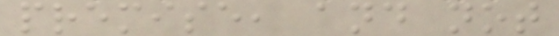premise, and not
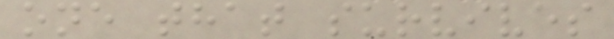one that survives
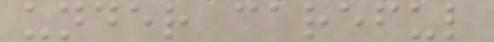under careful
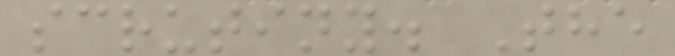scrutiny. The
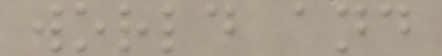world and
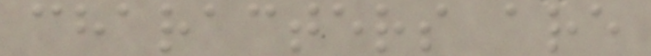characters are
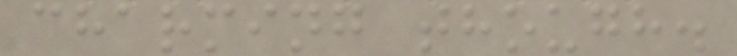charming though.
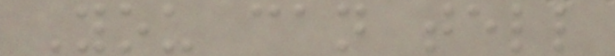You can tell
